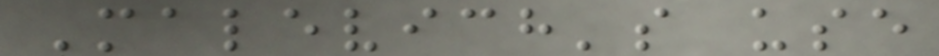Malevich's use
